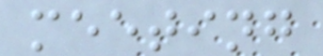meeting
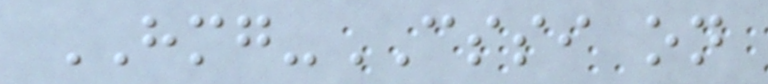HMG-CSSI on
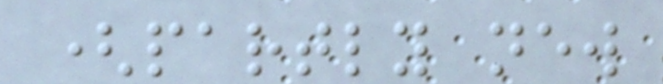(partly new
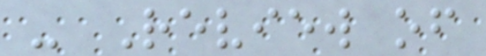- Review of
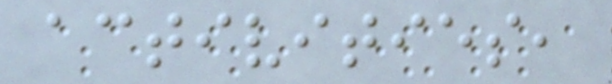activities,
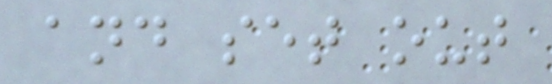and set out
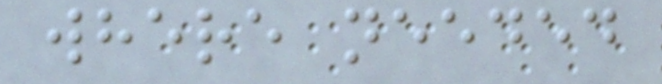where needed
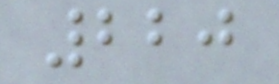220
